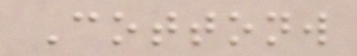Cottonw
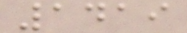1419
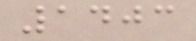1403
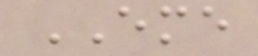EME
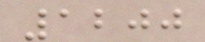1200
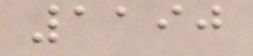1190
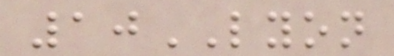10LYON
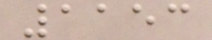1153
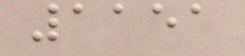1151
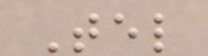Tel
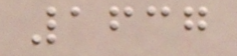1637
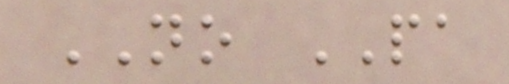NO PA
